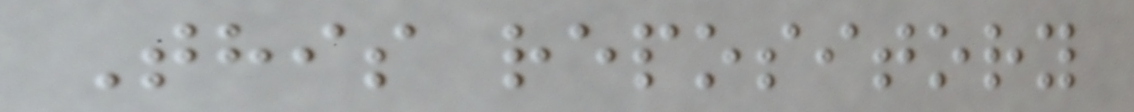This repository
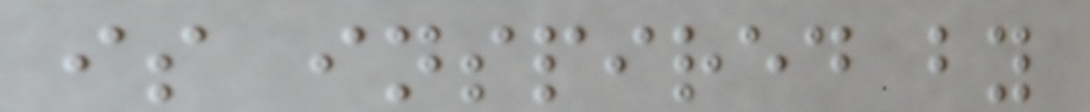is inspired by
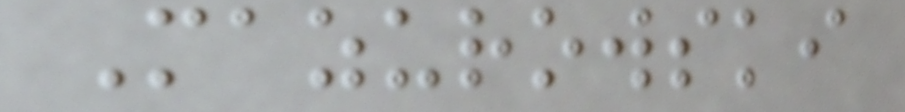Mazurowski
